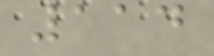114
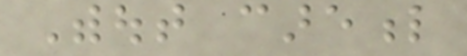Without careful
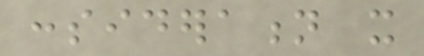consideration it
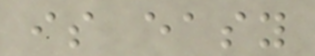is easy
